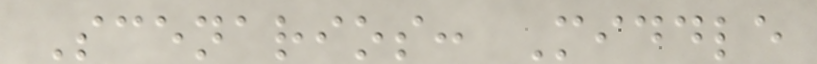Scenarios: Middle
